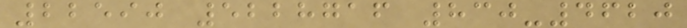22590 5228716 830-4620
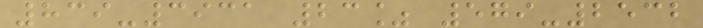839-3931 23% 579-2532
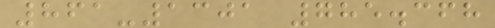861-1301 785.368
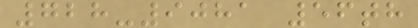728-9081 56th
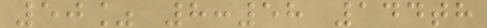50% 8:58 144th
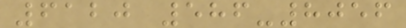6120 586-8056
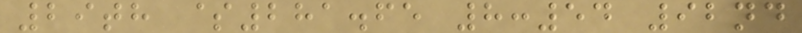29th $281.65 8:54 92nd
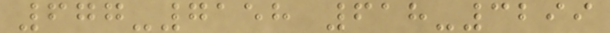677-7158 618-3299
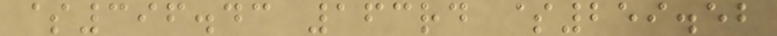$396.43 163rd $259.52
